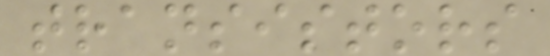transistors
